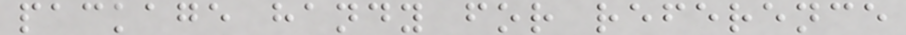package handy for reference
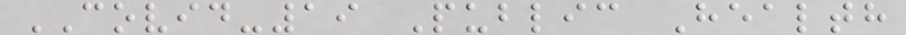COVID-19 Public Health
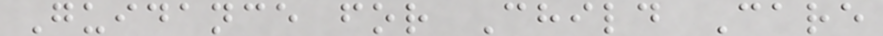Guidance for Child Care
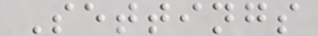Settings
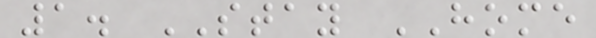1. STAY HOME
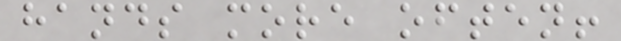hands more often!
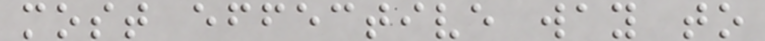most effective way to
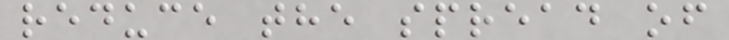reduce the spread of
